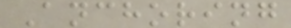Anchoring
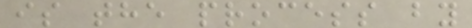is the process by
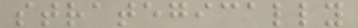strategically
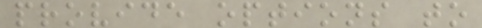provide options to
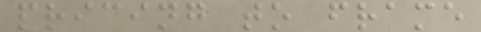pricing to frame
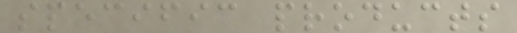specific products
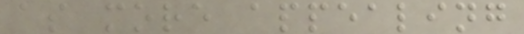as more appealing
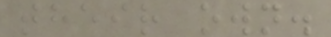their own.
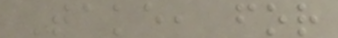Take, for
